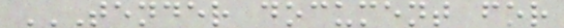TENDER DOCUMENT FOR
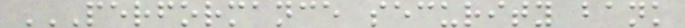PERFORMANCE SECURITY BANK
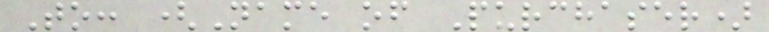To: (Name of Purchaser)
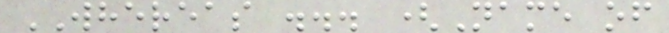WHEREAS ... (Name of
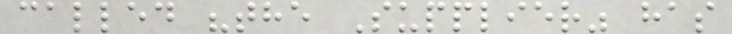called "the Supplier" has
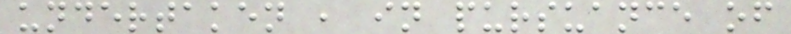undertaken , in pursuance of
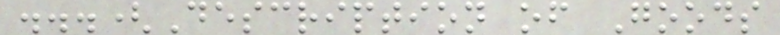...(Description of Goods
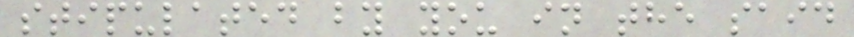stipulated by you in the said
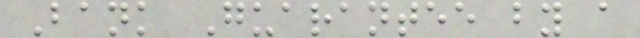Bank Guarantee by a
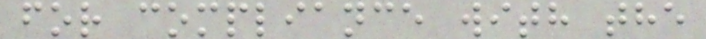for compliance with the
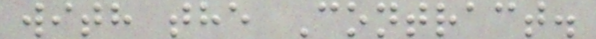with the Contract.
